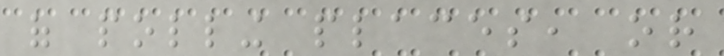of polling places, or
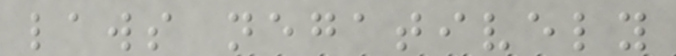laws negatively
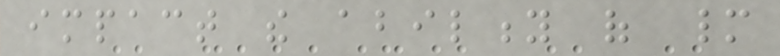impact the ability of many
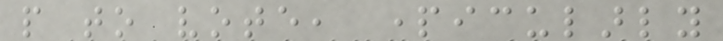people to vote, particularly
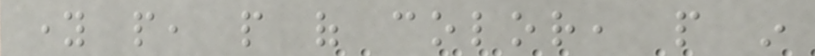young people, people of color, people in
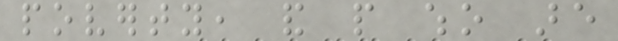poverty, and people who are
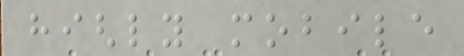highly mobile
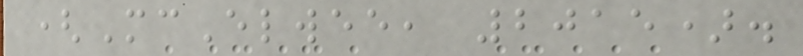(McElwee, 2015).
